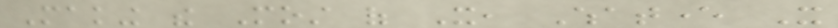Making the Most of It, Whatever It
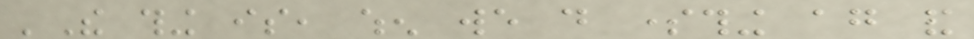'The thing is, when we do something again and
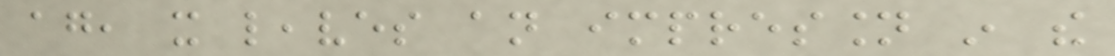again, it leaves an impression in the
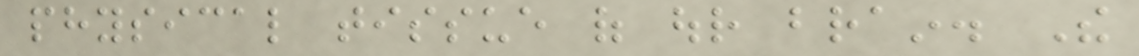physical tissue of our brain. The
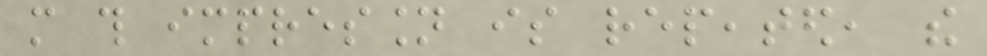more this impression is repeated, the
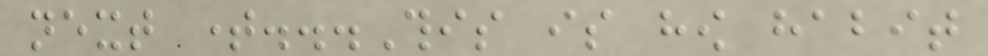next time...This is how habit
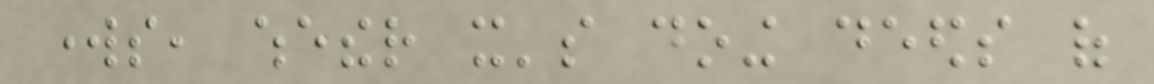works, whether it's doing deeds of
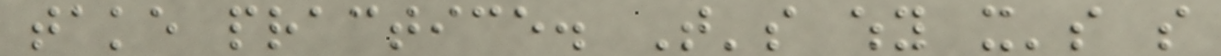take practice. That's why it's so
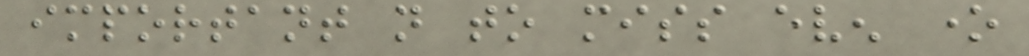important not to miss even one
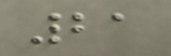21
